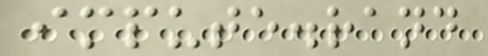impute.rand
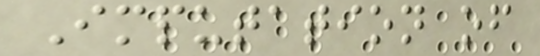Imputation of
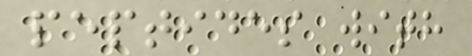peptides with
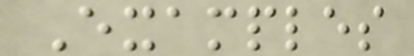Examples
